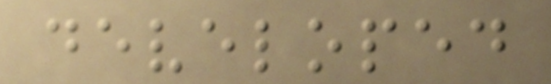developed
